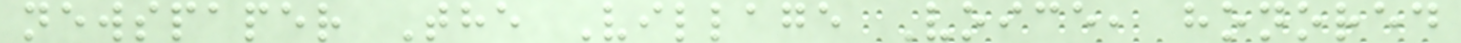newspaper The Village Voice, honored
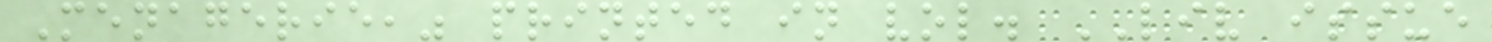Menagerie," printed in vol. LIV issue
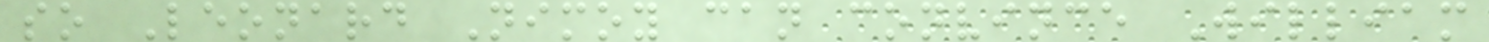so Leonard Nimoy can convince William
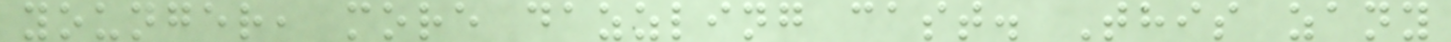younger, more dazzling cast. This zany
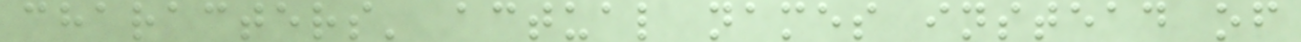characters' actual names instead of
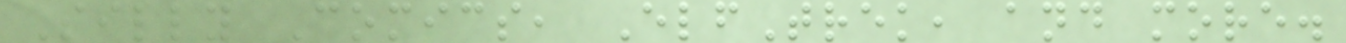Silly Comics, ElfTrek, and more.
